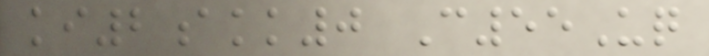ki2akk0 C55Uq
